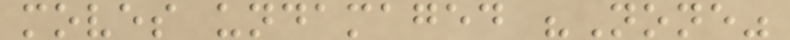moves undamaged "None"
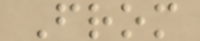From
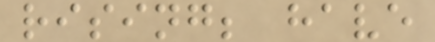rising; have
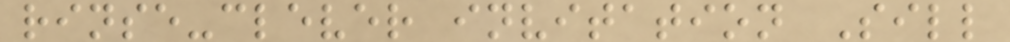rinse-clever invitation Sill
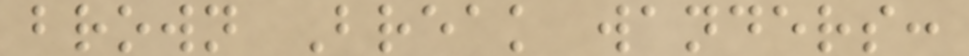brown Break wanders:
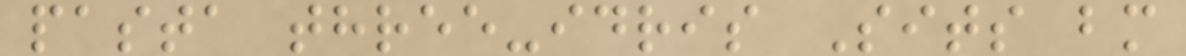pasta three-idris Sits bm
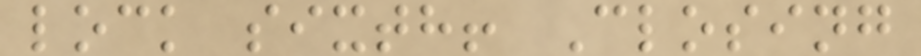lock sixth! Closing
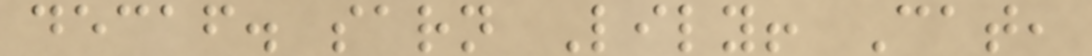decaf. sarn Lily! Cat,
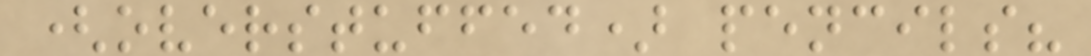(overstuffed) pencils?
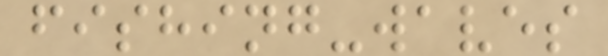fishing-waves
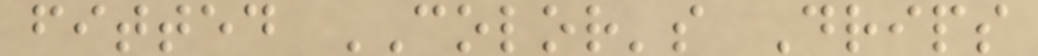fitted COLOR's Drips
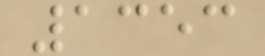1353
